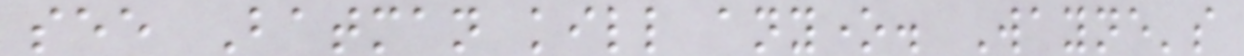see Batman kill anyone. Wayne's
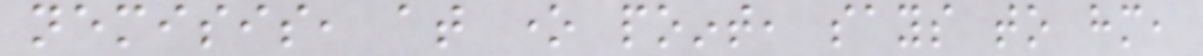nemisis, at one point, says to him,
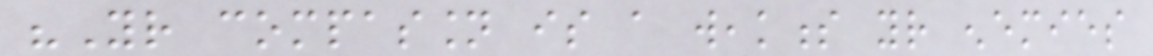"Your compassion is a weakness your enemies
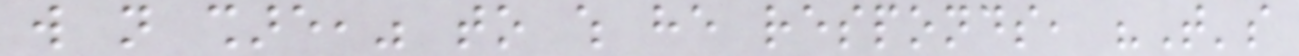will not share," to which he responds, "That's
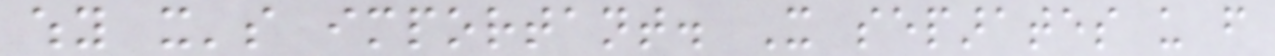why it's important. It separates us from
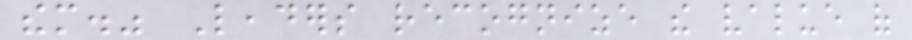them." Leaders recognize the value of
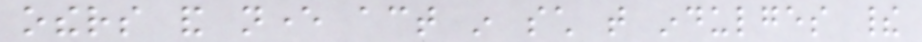others and never act in such that indulges their
